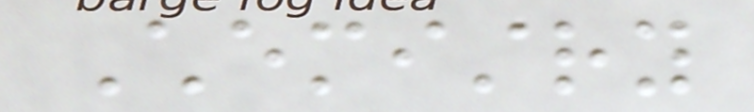Chemistry
